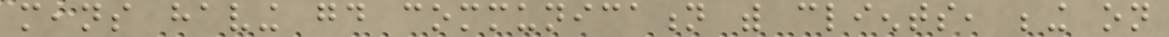means having good communication with clients, being on
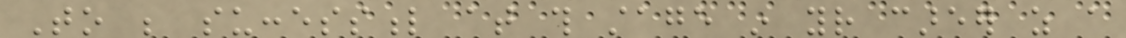To be successful at this stage in your career as a
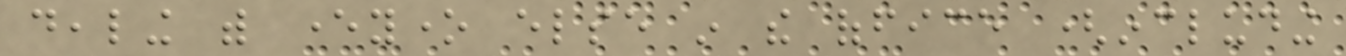dealing with everyone else in the office (including
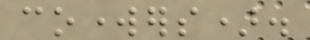coworkers).
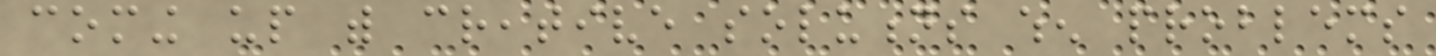coming up with creative solutions when problems
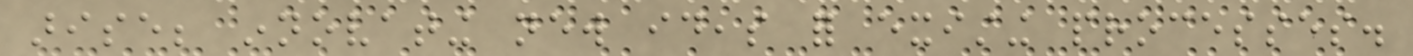arise; innovating new ideas for existing processes.
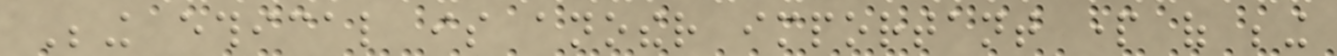Being ethical is another important part of being
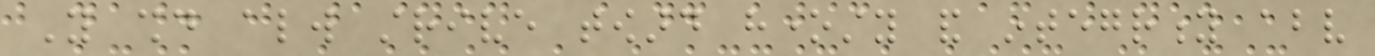You should always strive toward honesty and integrity above
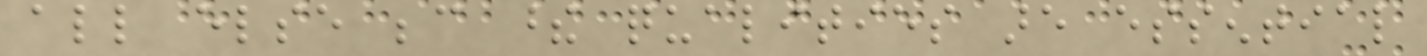all else because these qualities are essential
